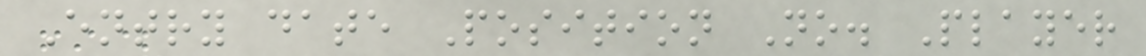Entry date Position No. Player
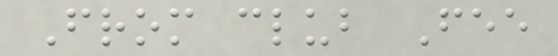From club Fee
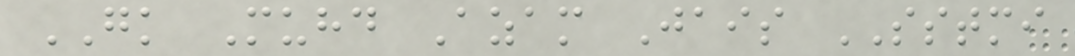GK Muhd Azam Jais SSTMI
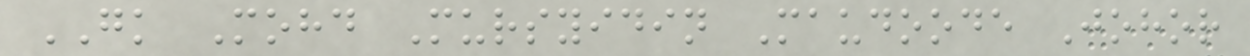GK Mohd Mursyidin Maudoode Johor
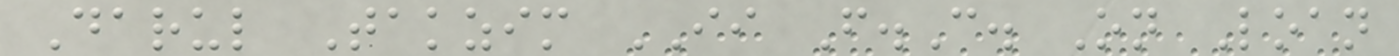Darul Takzim II F.C. On Loan
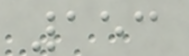153
